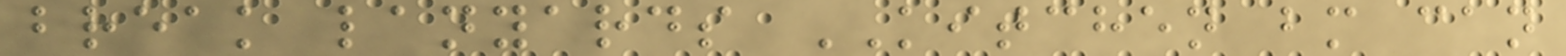break lanyards KITCHEN bm can
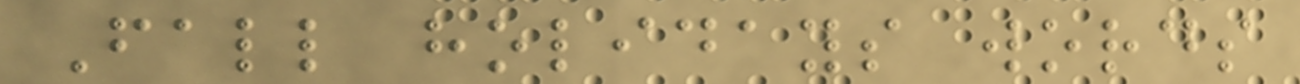Fall holidays words
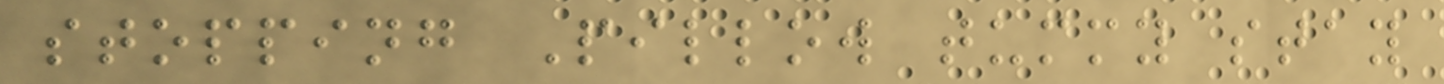stopping Pillow tummy stay
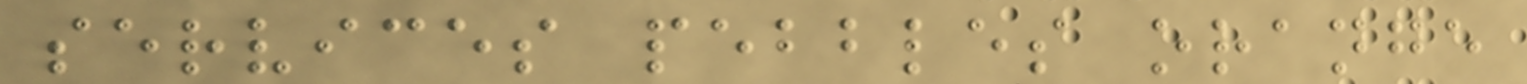services pebbles orange
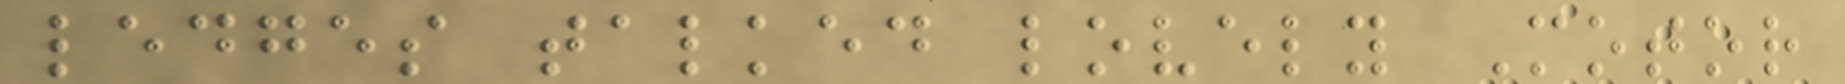ledges talked lovely Motor
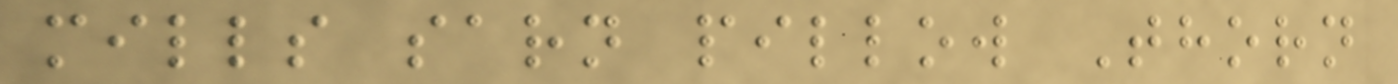mills sarn pillow Thorn
